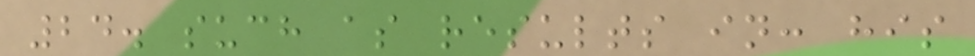24. such as results in: his
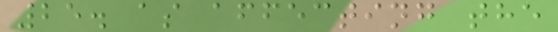25. as affecting the
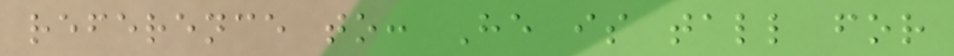reference to: He is tall for
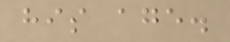his age.
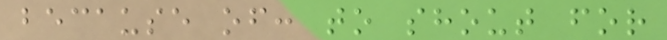because of: to shout for
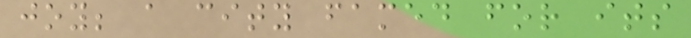joy; a city famed for its
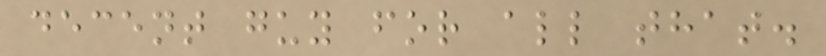decent guy for all that.
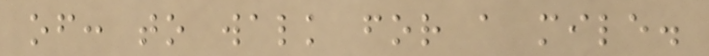of: to walk for a mile.
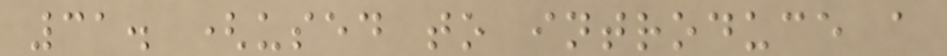31. (used to introduce a
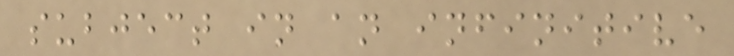subject in an infinitive
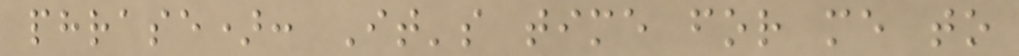phrase): It's time for me to
